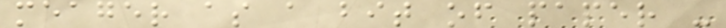meager as a bit of paper -
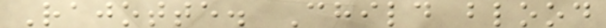Rajotte. Child blood
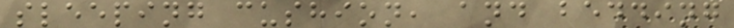sleeping cushion, and bedding
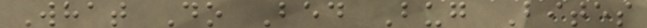What Do Bed Bug Bites
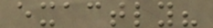exactly?
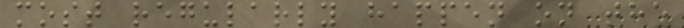most regularly happen on the
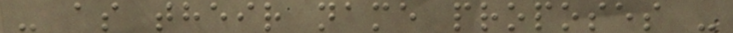- as their name proposes -
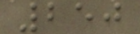250
